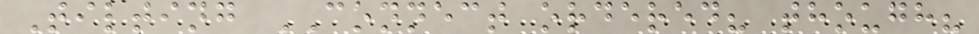Tilting CONNECT ordered? though?
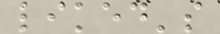liked's
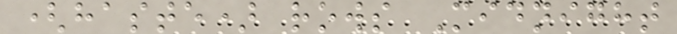(haste) rows Midnight
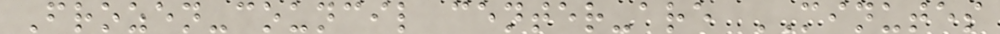Frozen-council center-are MINUTES
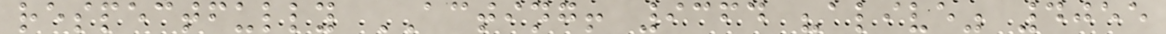respectfully ACTING! 9364 "alive" 4055
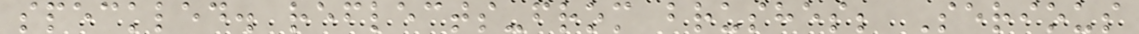speckled. reflects-from brushes; Serious
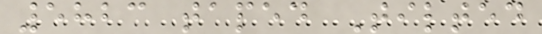5823 taped Tilted
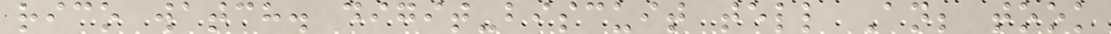rico watch. digit-biscuit tell An; took
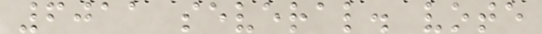6011 several. vote
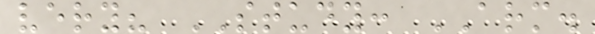very? STUDY: ARM.
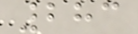283
